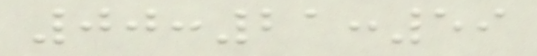00:21:59
